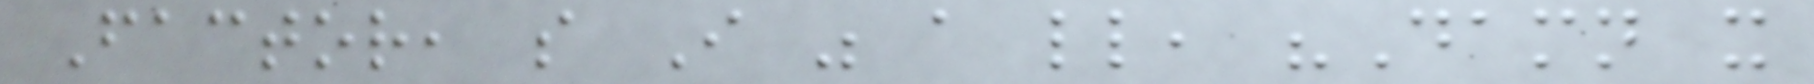Factor, so I was a little, "Damn it
